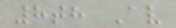8th Av
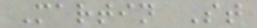Martin St
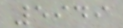5949
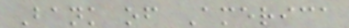Bank of America
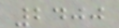2400
